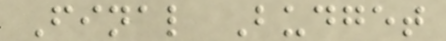Final Budget
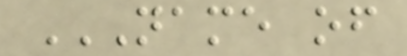NAME OF
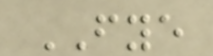FYE
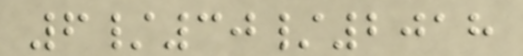6/30/2018
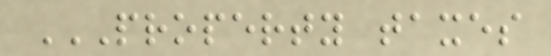PROPERTY TAXES
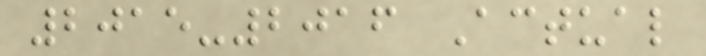2015-2016 Actual
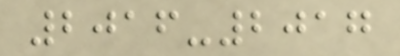2016-2017
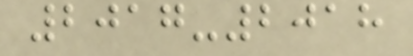2017-2018
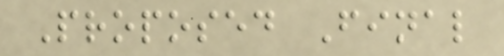Proposed Final
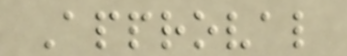Approval
